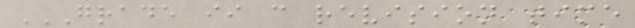GRADE II C REVISION TIME
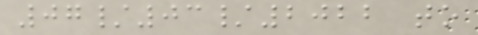07/03/2022 to
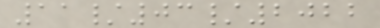11/03/2022
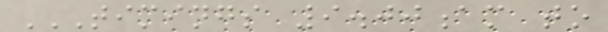TIMINGS 9.00AM TO
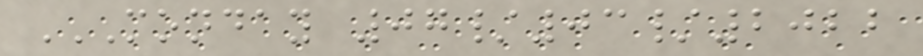MONDAY 07/03/2022
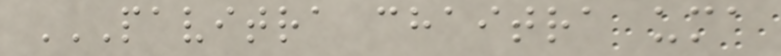PAVITRA CHAITRA UMA
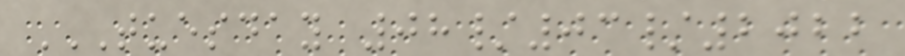TUESDAY 08/03/2022
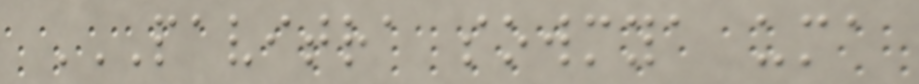PAVITRA SOWMYA UMA
